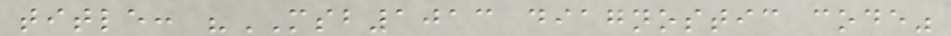title: "MSB1013 diagnostic code"
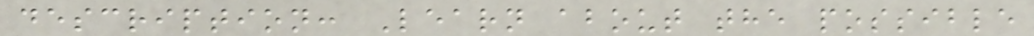description: Learn about the possible
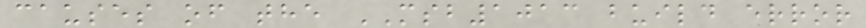causes of the MSB1013 build error
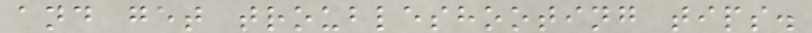and get troubleshooting tips.
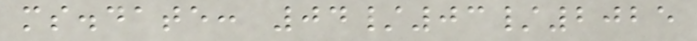ms.date: 04/03/2025
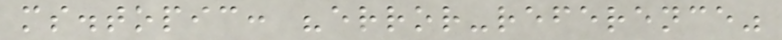ms.topic: "error-reference"
